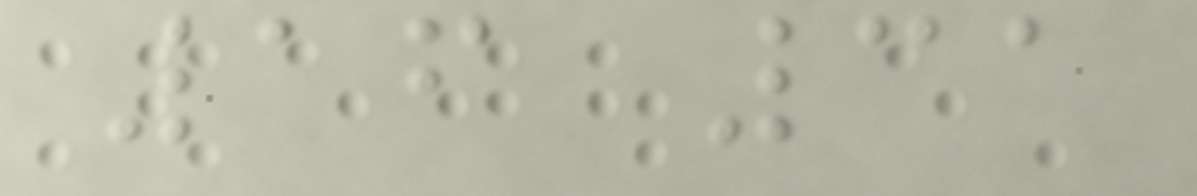16 31
